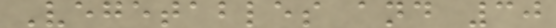Vegetables and 30
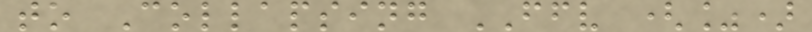to Collapsing FFV (%)
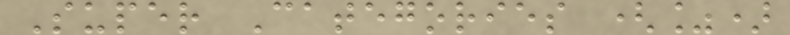Super Categories (%)
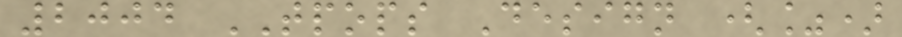2004 TPOPS Design (%)
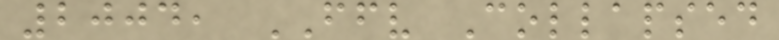2004, FFV Collapsed
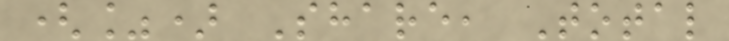(%) Share, Total
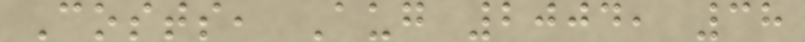Costs, Aug 2004, 38
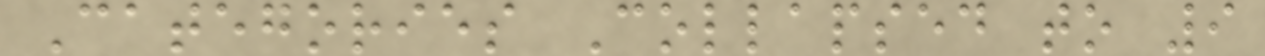Categories Collapsed to 9
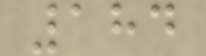184
